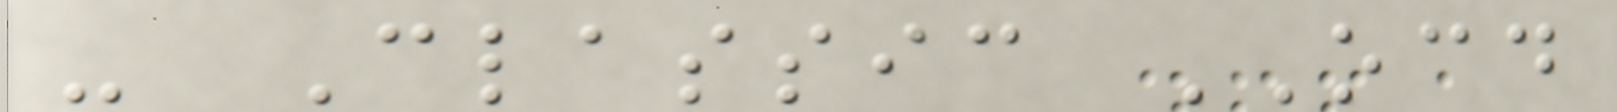- Classic OCD
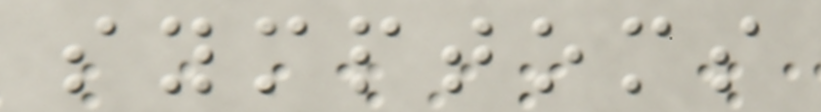symptoms
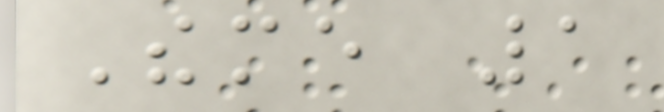Theme 1
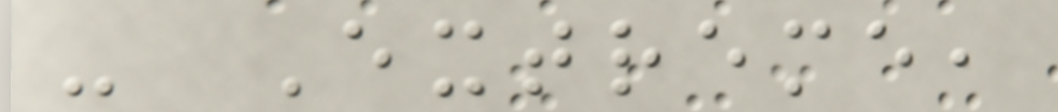- Extreme,
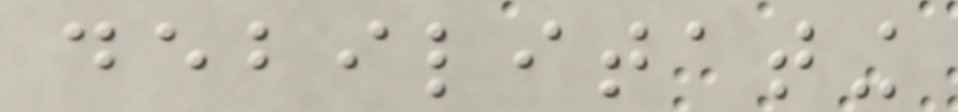debilitating
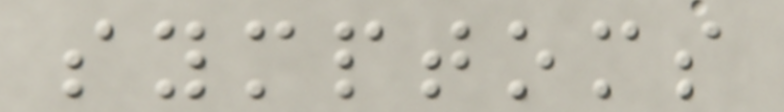symptoms
